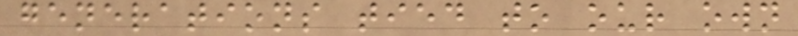generations tied to our own
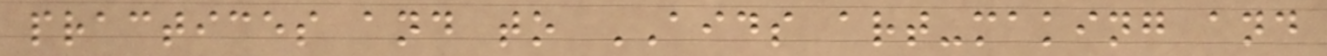practices and to AIDS art-making and
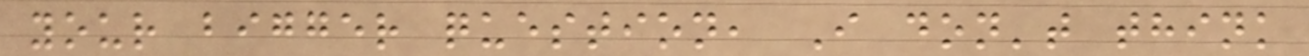your bigger question, I don't think
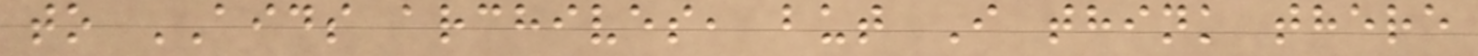to AIDS archives, but I think there
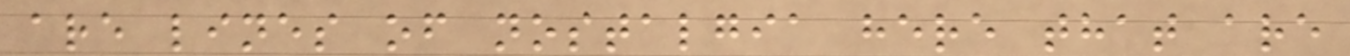are lines of nostalgia here that are
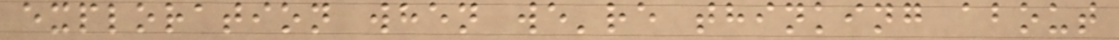exploration when we're thinking about
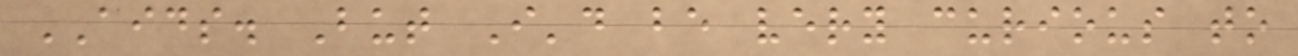AIDS. But I'd be very curious to
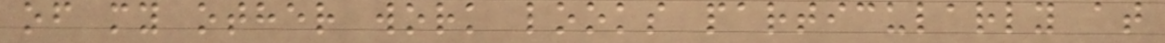of my other work looks particularly at
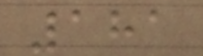181
